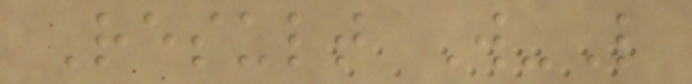Result W-L
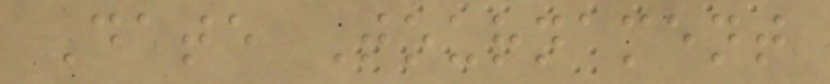Date Tournament
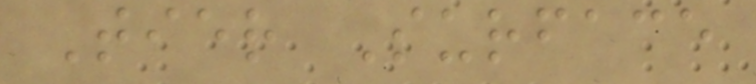Tier Surface
